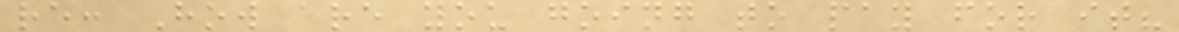re: How are you going to pay for it?
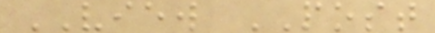VIEW POST
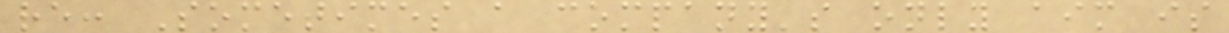re: Sometimes a company's only aim is
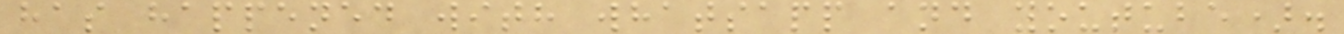has happened with whatsapp and youtube).
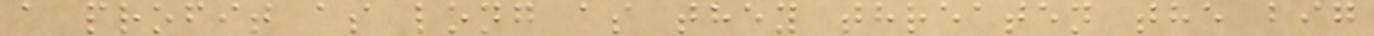a profit as long as they threaten the big
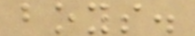boys.
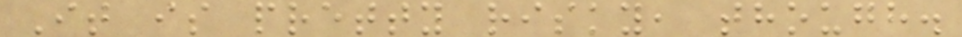It is pretty risky, though.
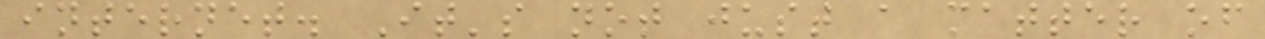internet. It's not just a matter of
